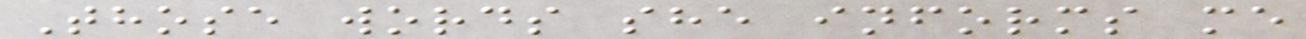Those words she informs me
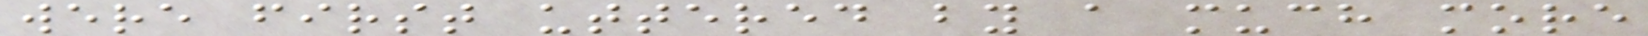were first uttered by a much more
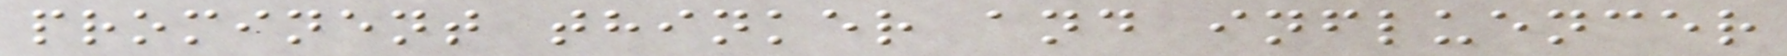prominent thinker and influencer
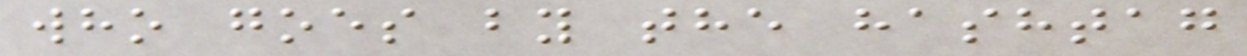who goes by the hashtag
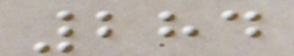284
